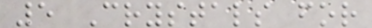5 Crystals for
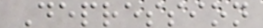Depression
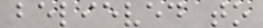believed to
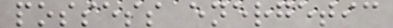possess energetic
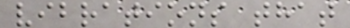vibrations that
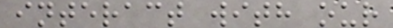interact with our
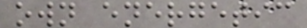own energetic
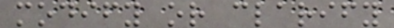modify or clarify
